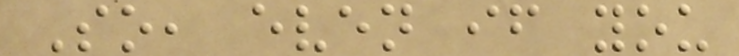So, even if you
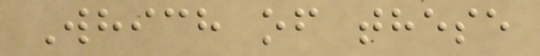Which of these
